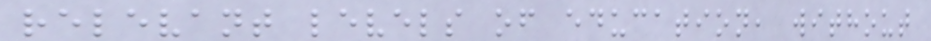relevant levels of education, without
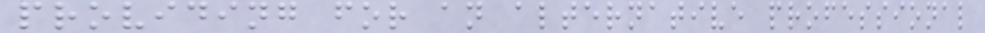providing for an alternative professional
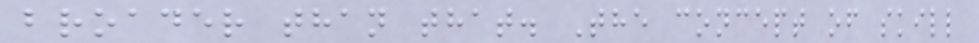broader than that. The concept of skill
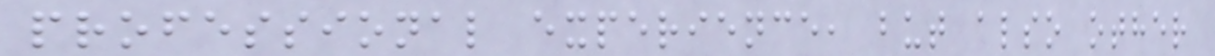professional experience, but also other
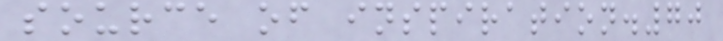source of inspiration.70
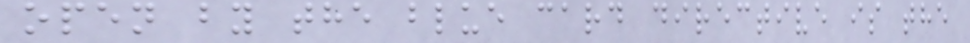open by the blue card directive is the
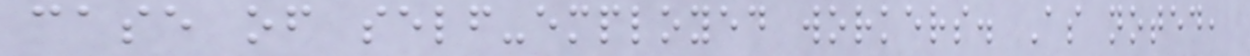case of self-employed workers. As noted,
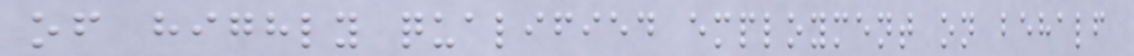of highly qualified employment on behalf
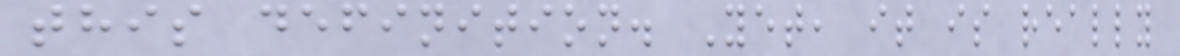this definition. Yet, it is really
